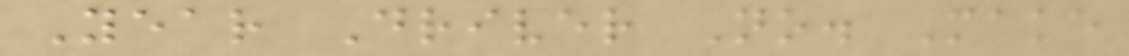Year Driver No. Make
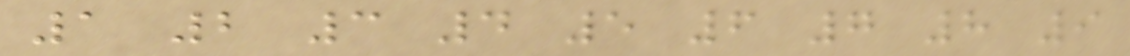1 2 3 4 5 6 7 8 9
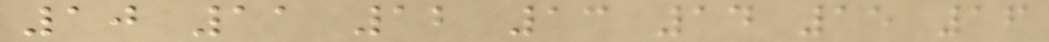10 11 12 13 14 15 16
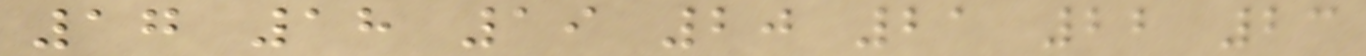17 18 19 20 21 22 23
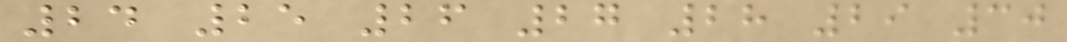24 25 26 27 28 29 30
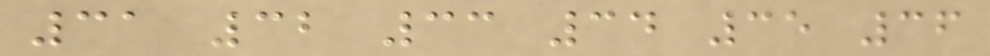31 32 33 34 35 36
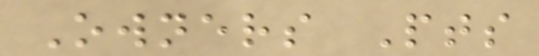Owners Pts
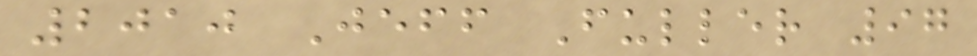2010 Jeff Fuller 97
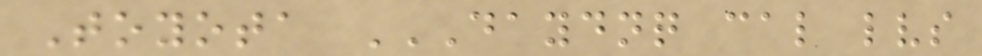Toyota DAYDNQ CAL LVS
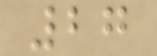27
